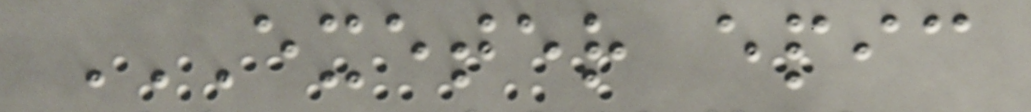EXETER EPIC
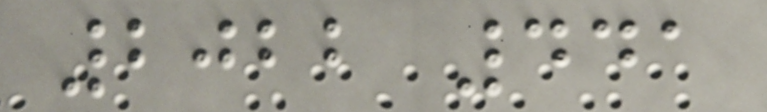2022 441
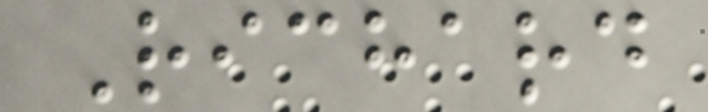Richard
